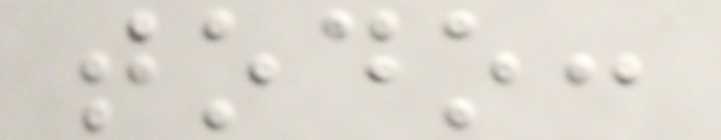todo:
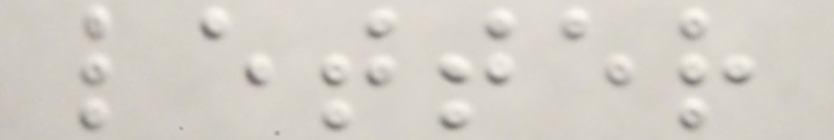letter
